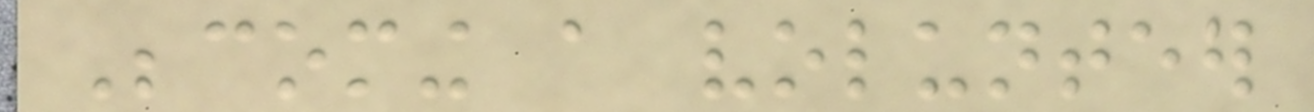Becoming a volunteer
